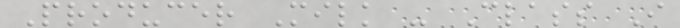Producer Milk - Class I
